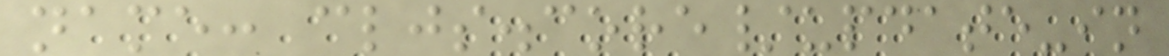name: cljs.core/update-in
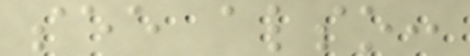see also:
